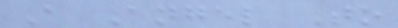A Angel To
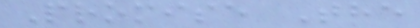Promise The
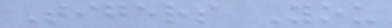Tigers You
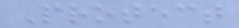Protect
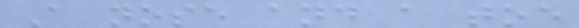A nose and a toe
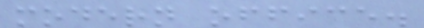modern office.
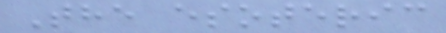The esoteric
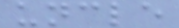uncle
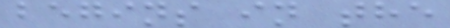begins in the
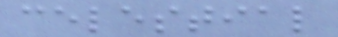celestial
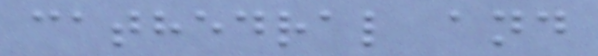cathedral and
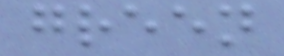green
